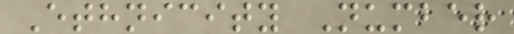Ethnicity Number
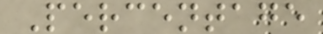Percentage
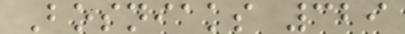Bosniaks 329
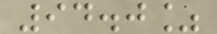94.0%
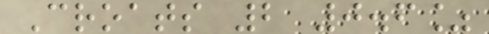Croats 2 0.6%
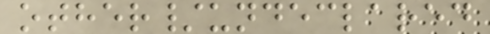other/undeclared
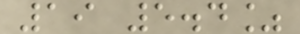19 5.4%
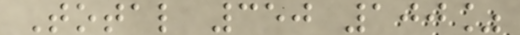Total 350 100%
